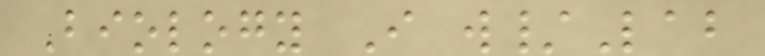Biology I w/Lab
